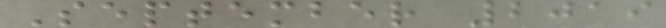September 2019
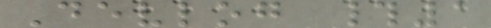Devlog #1
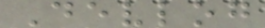Devlog
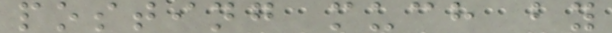posting much by
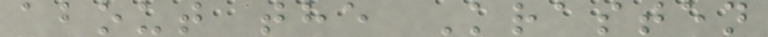about the Krasten
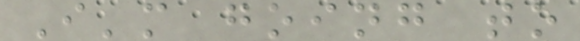I'm going to
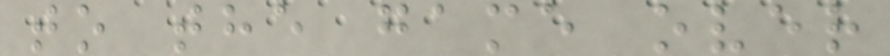to the game over
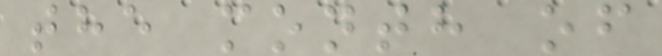the month of
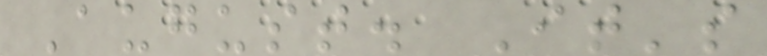August. It's
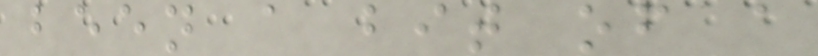been a bit of a
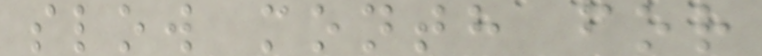slow month for
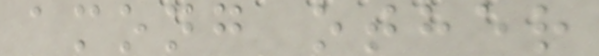among other
